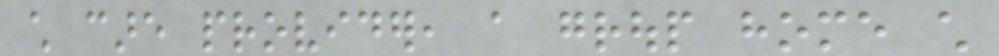child care provider, a group home child
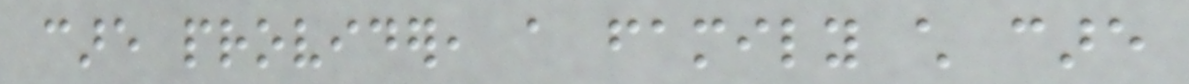care provider, a family child care
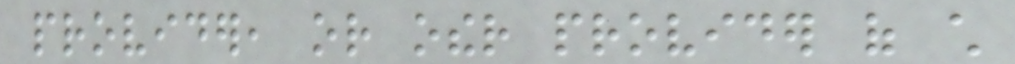provider, or other provider of child
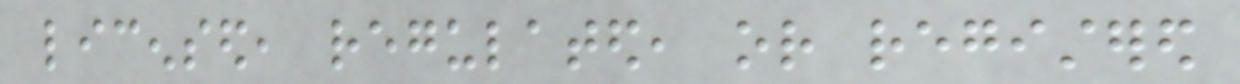licensed, regulated, or registered
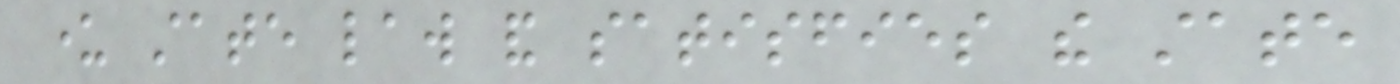under state law and satisfies the state
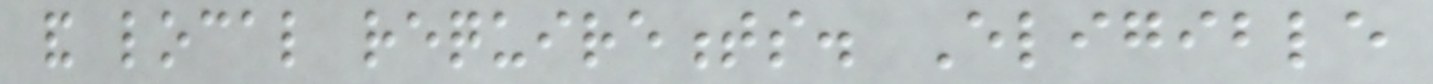and local requirements. Eligible
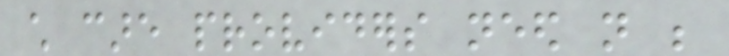child care providers need not be
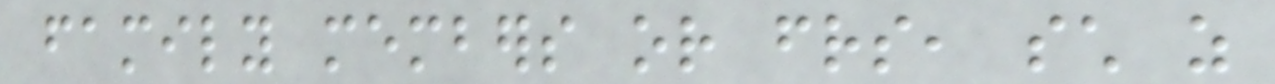family members or friends, such as
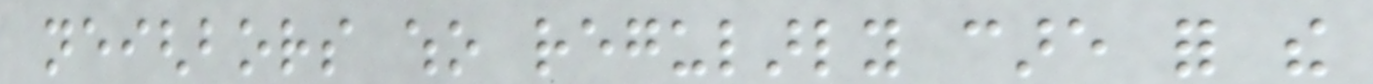neighbors who regularly care for the
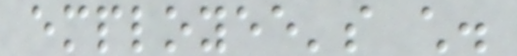employee's child.
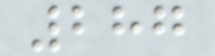287
